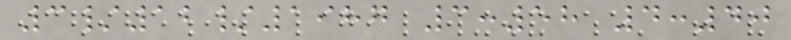3/12/1987 3:58 4:40
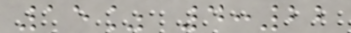15% 4:22
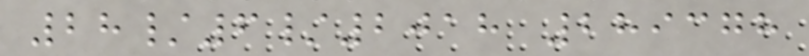28/6/2018 289378
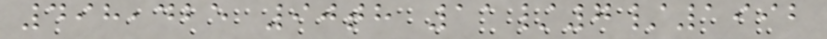498,425 90th 11/7/1992
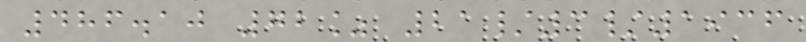486.10 72% 21/3/1936
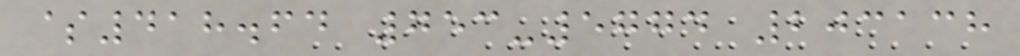$418.64 753-5774 203138
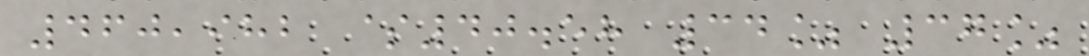460,982 $40.58 34% 37%
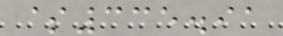$335.91
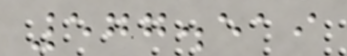577.519
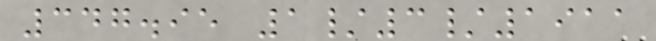347.95 1/3/1911
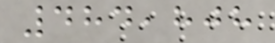484,808
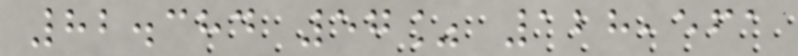82.384 57% 128,561
